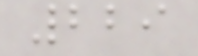229
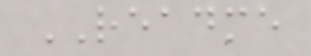README
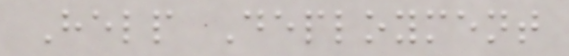Help Deployment
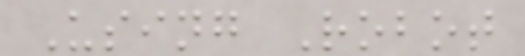Using Robot
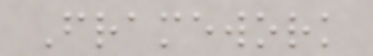Framework
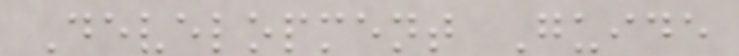Development Guide
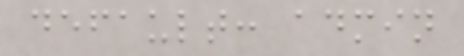default: admin
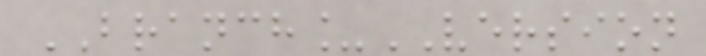BRANCH_VERSION
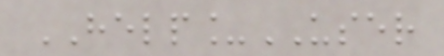HELP_USER
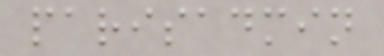parisadmin
